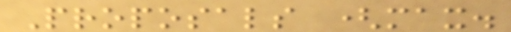Proposals (max.
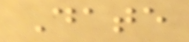Date
